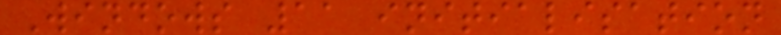Windows 11 initialisation
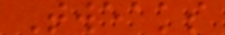Tweaks
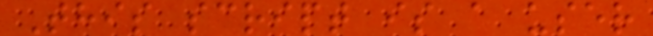This script is a user
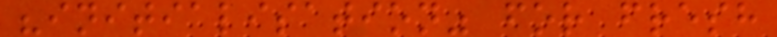"initialisation" for fresh
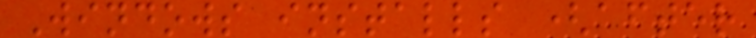Windows installs (after
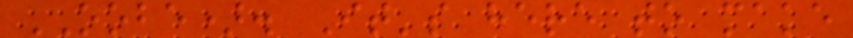OOBE). It's here to make
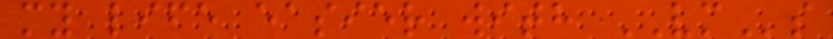my life easier with VMs
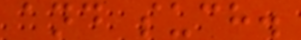and such.
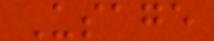Usage
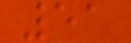51
